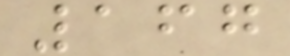167
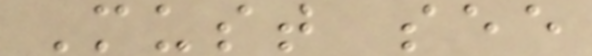Must see
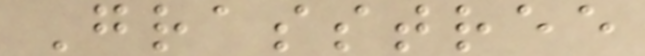Grasstree
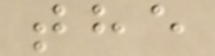the
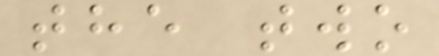the two
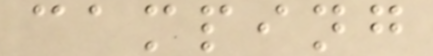camping
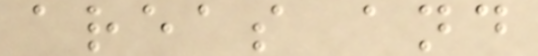areas and
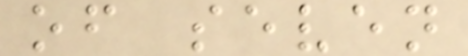of seven
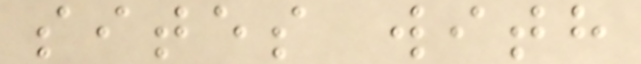sites with
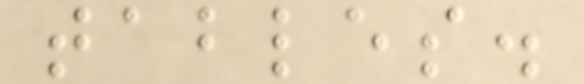tables.
